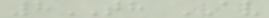8TH AV
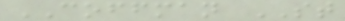COFFMAN ST
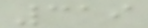319
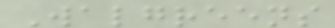Walgreens
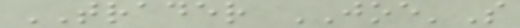TRADER JOE'S
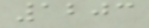1203
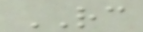RC
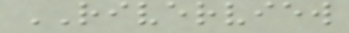RIVERVIEW
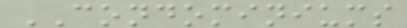CONDOMINIUMS
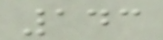143
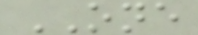ONE
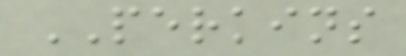PERKINS
